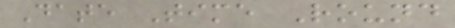Date Time Round
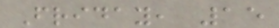Friday, 15
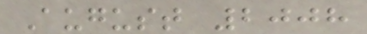August 2008
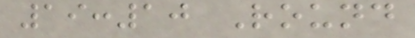19:10 Round
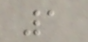1
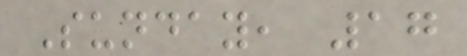Sunday, 17
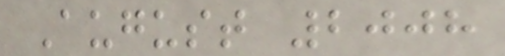August 2008
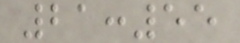21:55
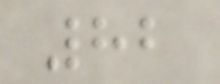82
